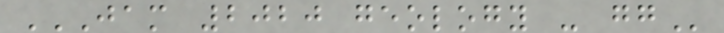JAM 2020 GEOLOGY - GG
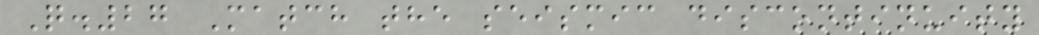Q.27 Match the seismic discontinuity
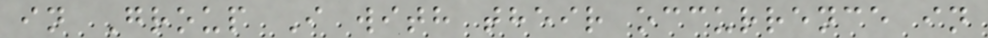in Group I with their occurrence in
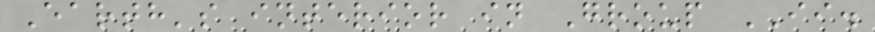Earth's interior in Group II.
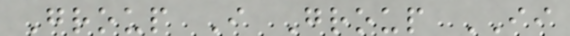Group I Group II
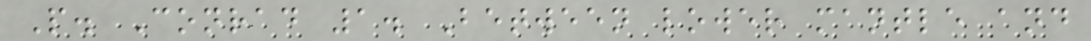P. Conrad 1. Between lower mantle and
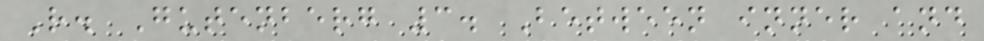R. Gutenberg 3. Between inner and
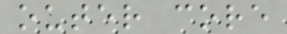outer core
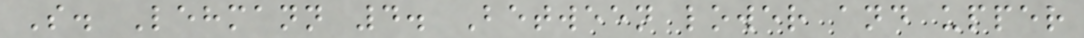S. Lehmann 4. Between lower and upper
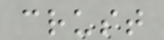crust
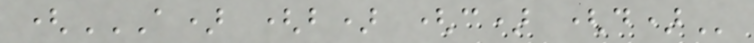(A) (B) (C) (D)
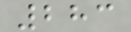283
